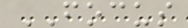FOCUS
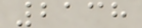2138
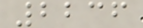2236
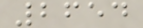2654
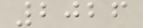2026
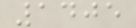1405
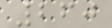260
